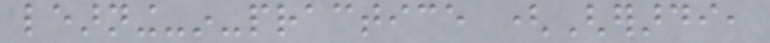learning-in-practice (Gherardi,
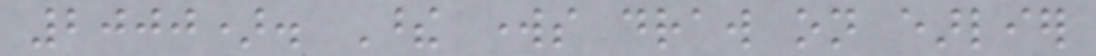2000). These works draw on earlier
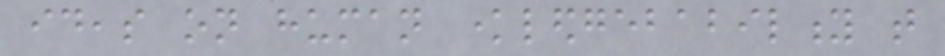ideas on human knowledgebability that
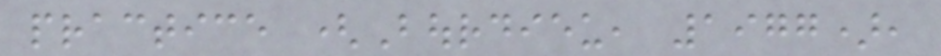practice (Bourdieu, 1977),
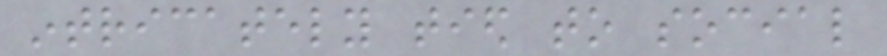intricately tied to social
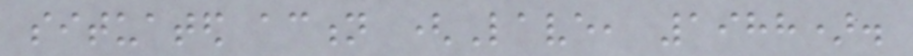situated action (Lave, 1988).
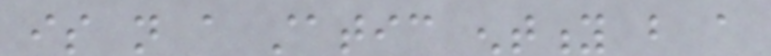is not a static entity but a
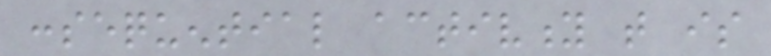consequential activity that is
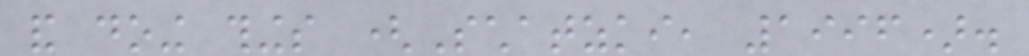and doing things (Schatzki, 1996).
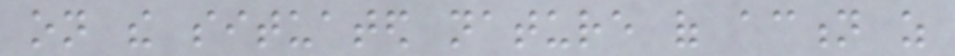on the situated nature of action as
